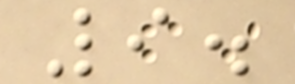9.
